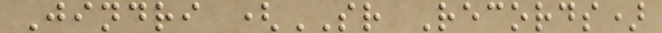Jindri (SR Records)
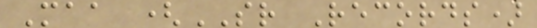Maa (SR Records)
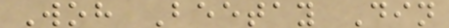Woh Beetay Din
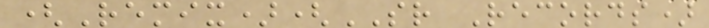(Remix)(SR Records)
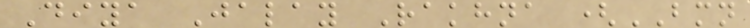Diya Jalay Rakhna (BMN
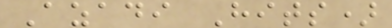Azadi Hits)
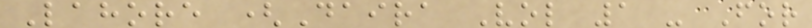Lahore (Daira Vol 1 - For
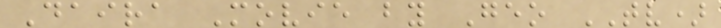Daira Movie by Geo TV)
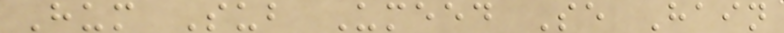Hum Sub Umeed Se Hain
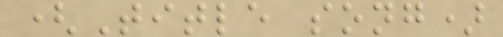(Title song)
